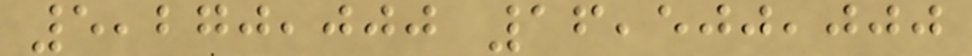5,270,000 16,500,000
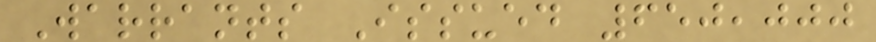Warrants Issued 650,000
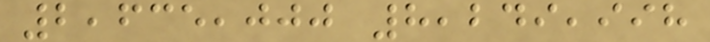2,635,000 8,249,998
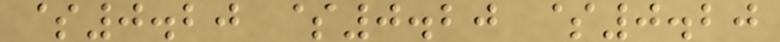$0.20 $0.20 $0.20
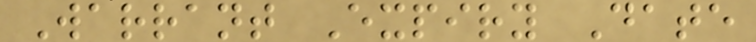Warrant Expiry Date
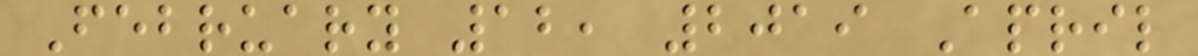February 12, 2019 April
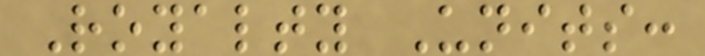Royalty Units:
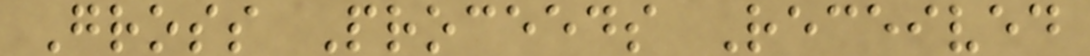Gross Proceeds Received
